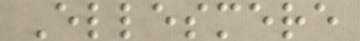Ellesmere
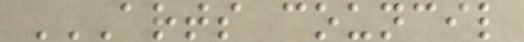ARTS COUNCIL
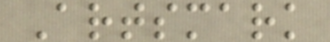Artsmark
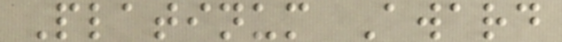Platinum Award
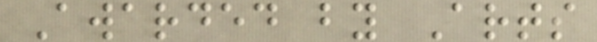Awarded by Arts
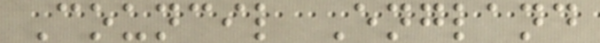Council England
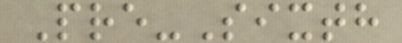Pre-Sixth
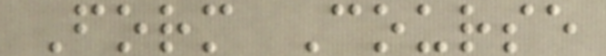Form Course
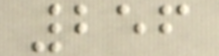256
